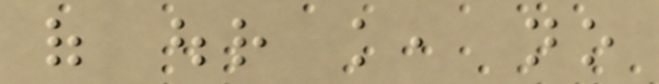of our knowledge, no
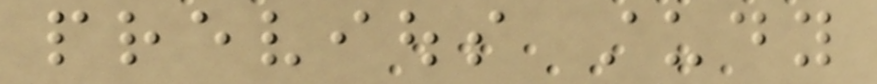previous study
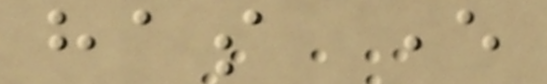has ever
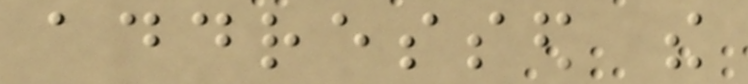addressed the
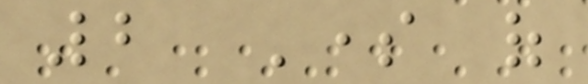2 Some of
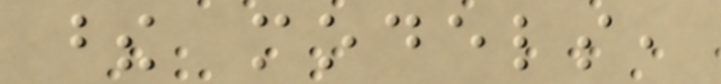these models,
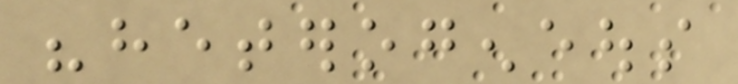"heterogeneous
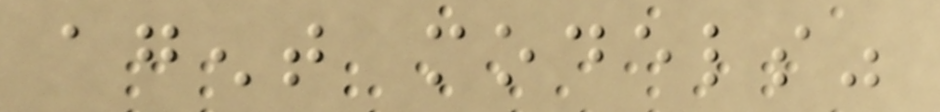agent models"
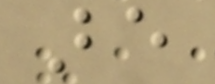are
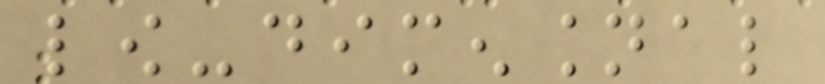low-dimensional
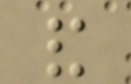and
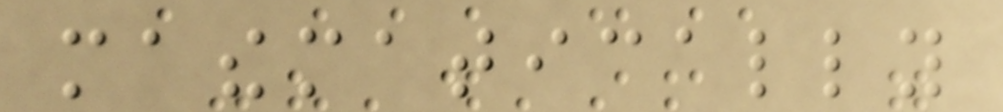mathematically
